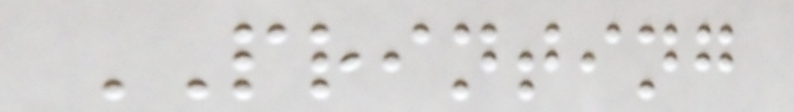PRINTING
